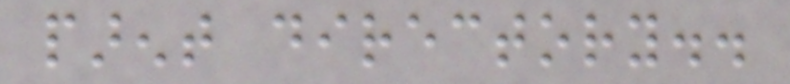parent directory..
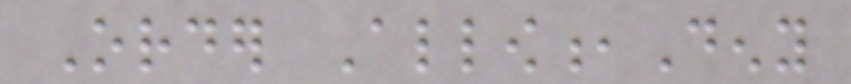Order Allow,Deny
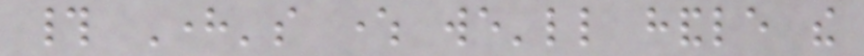# Here's where we'll handle the
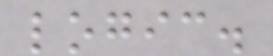logic.
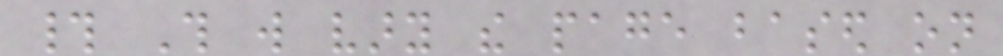# This will vary the page based on
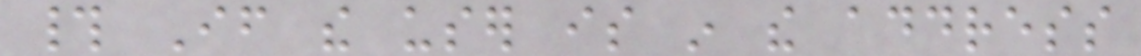# If the user is in the address
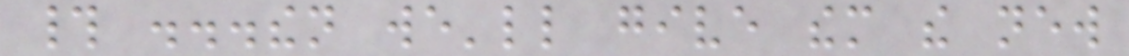# ...then we'll give them the new
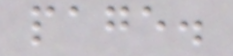page.
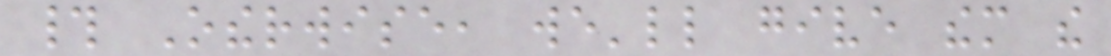# Otherwise, we'll give them the
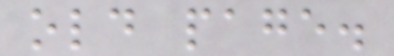old page.
